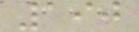190
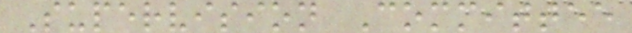Supervision Committee
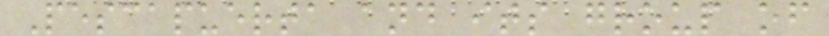Pescapuerta and its group of
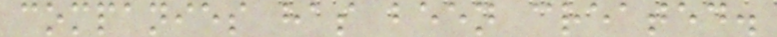companies has been created.
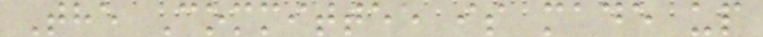The Committee is made up
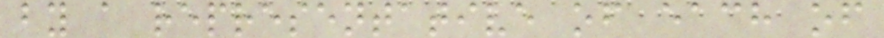by a representative of each of
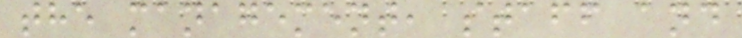the management, staff and
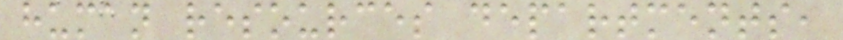human resources departments,
